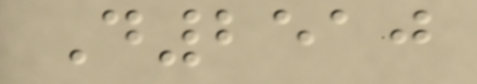D2510
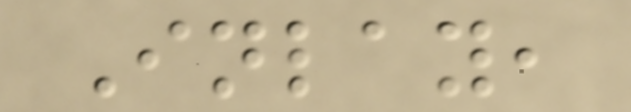Inlay,
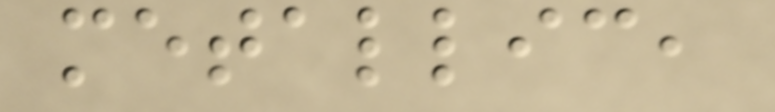metallic,
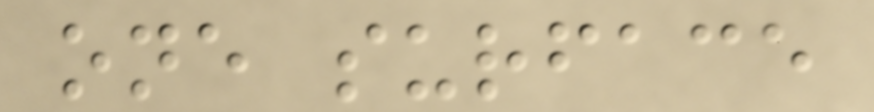one surface
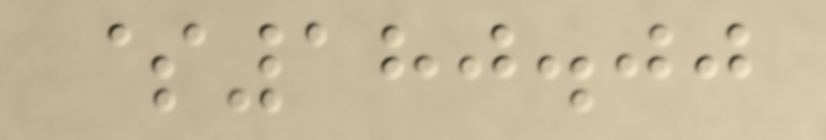$180.00
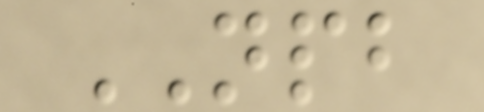NPB
